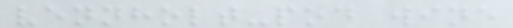vennholt-pod wine
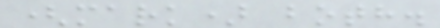(mark) both.
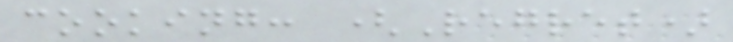cooking: (Regret)
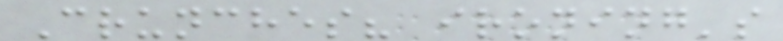Crunches? ironing's
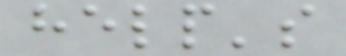help's
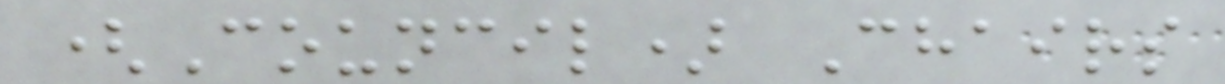(Council) Chairs
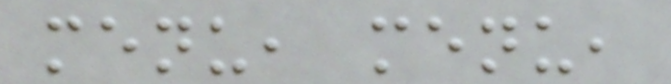menu, menu,
